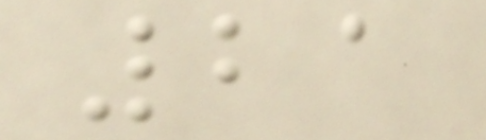21
